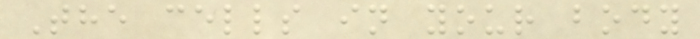The cells in your body
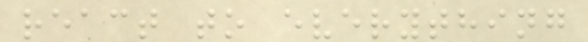react to everything
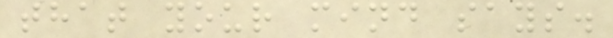that your mind says.
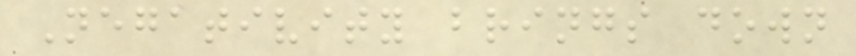Negativity brings down
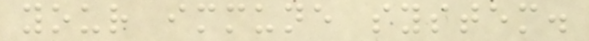your immune system.
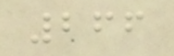266
